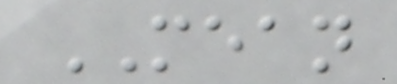MEAN
